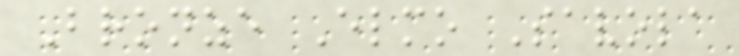Bronze Elmo Savola
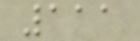111
